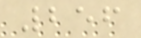256
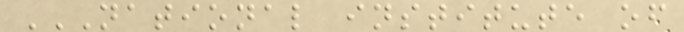NATIONAL INSTITUTE OF
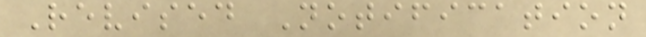Revised Notification
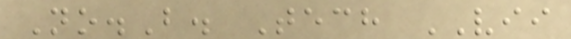No.B. Tech VII
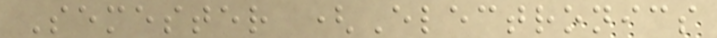Semester (Electronics
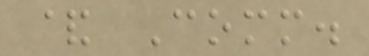& Comm.
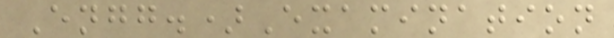Engg.)Examination
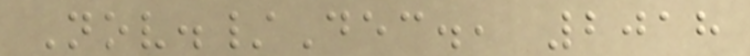Nov./Dec., 2018
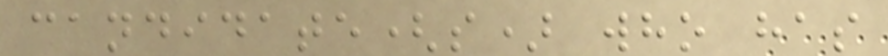candidate(s) who has
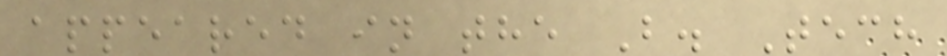appeared in the B. Tech
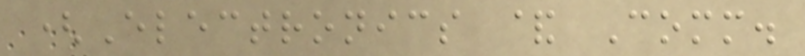(Electronics & Comm.
